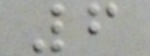6
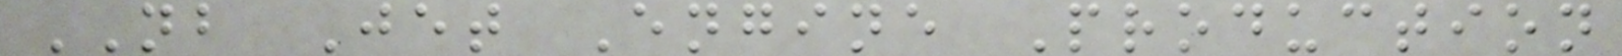NB Jet Engine Production
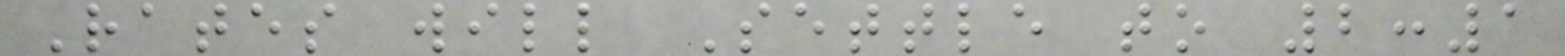Rates will Settle to 2:1
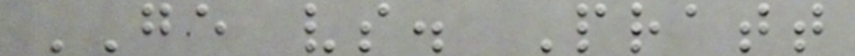GE vs. Pratt
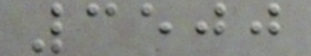3500
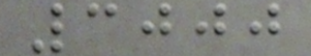3000
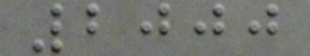2000
